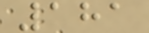181
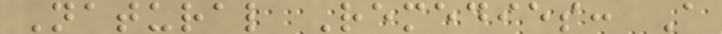Natural Remedies: A
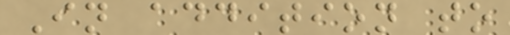In addition to
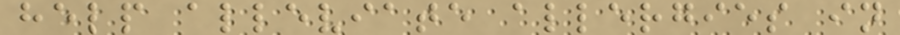help alleviate allergies in
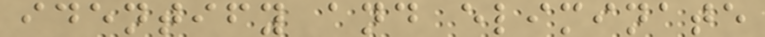identify and eliminate
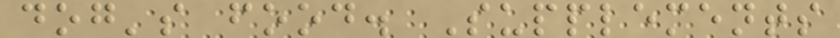dog's food. Supplements
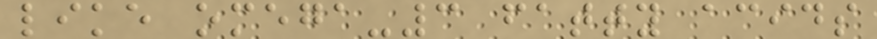like omega-3 fatty acids
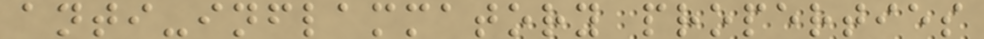anti-inflammatory properties
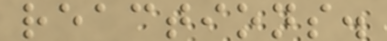reactions.
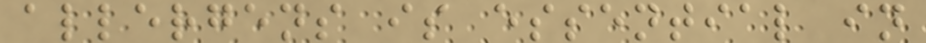allergens is essential in
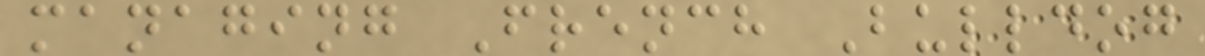managing French Bulldog
